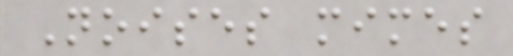Noises mimes
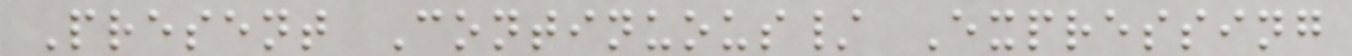Present Continuous/ Expressing
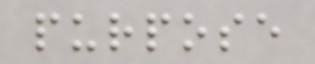purpose
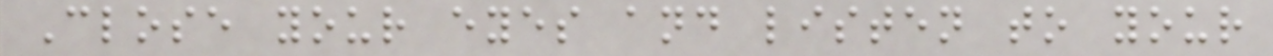Close your eyes and listen to your
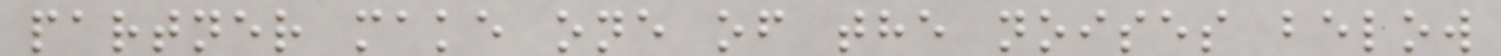partner make one of the noises below
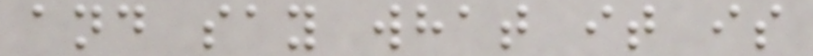and say what it is
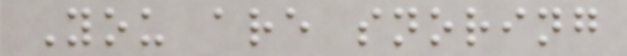You are snoring
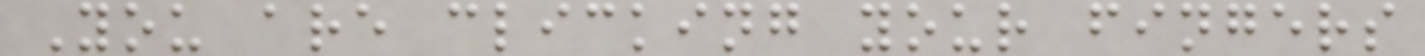You are clicking your fingers
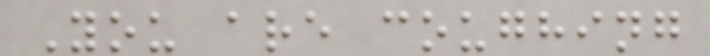You are coughing
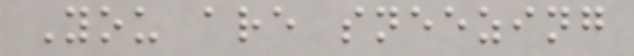You are sneezing
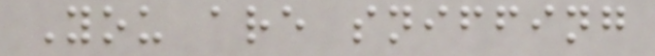You are sniffing
